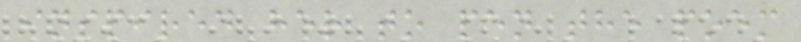inspired her to pen the poem
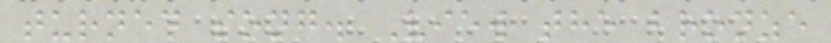turned song. View the bronze
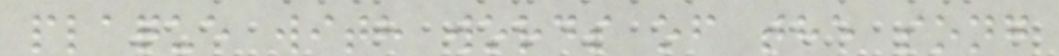plaque with words of the song
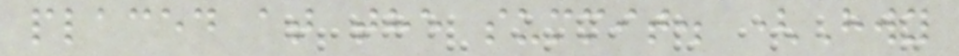placed at the summit. (Hwy
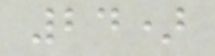24)
